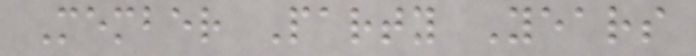Member Party Years
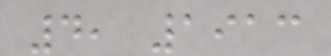4, 1913
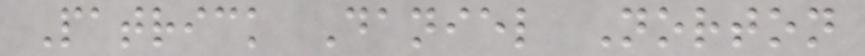Patrick Daniel Norton
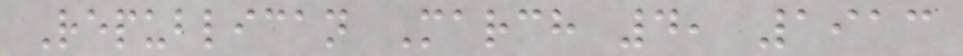Republican March 4, 1913
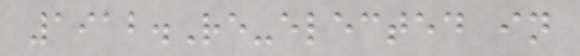1912.Re-elected in
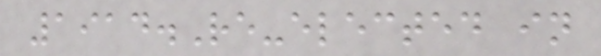1914.Re-elected in
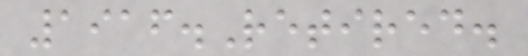1916.Retired.
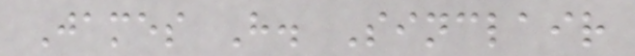James H. Sinclair
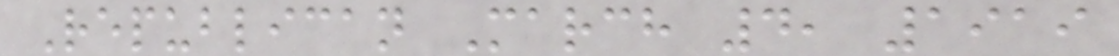Republican March 4, 1919
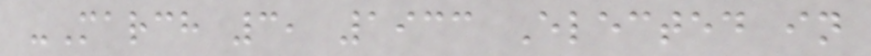-March 3, 1933 Elected in
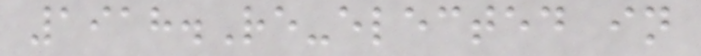1918.Re-elected in
